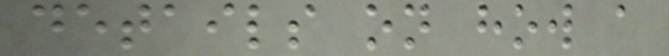details on how a
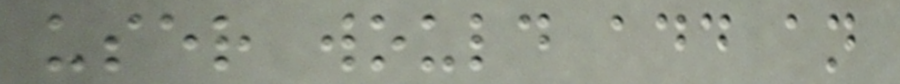user would add an
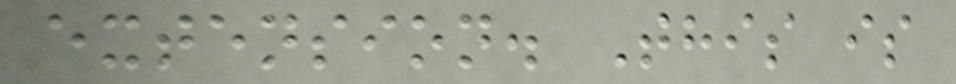extension. This is
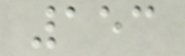153
